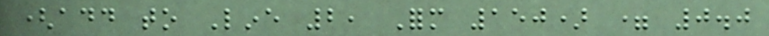(add to Line 2, Form 150) = 0.0
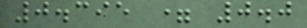0.395 = 0.0
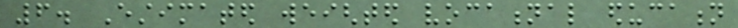6. Estimated weighted vocational education
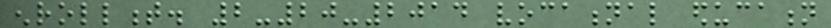enrollment. 2-20-2014 vocational education
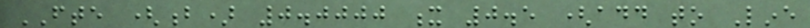FTE (b) 0.0000 x 0.5 (add to Line
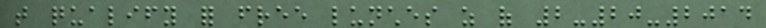that qualify for free lunches as of 2-20-2014
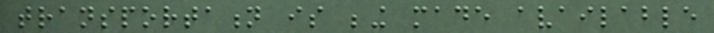transportation is being made available
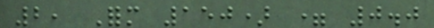2, Form 150) = 0.0
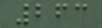263
